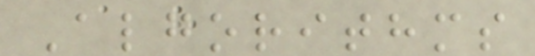Algorithms
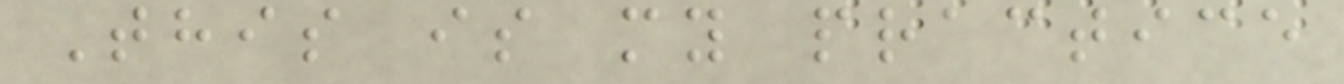This is my practice
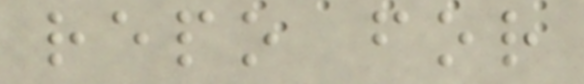repo for
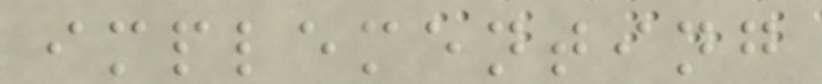implementing
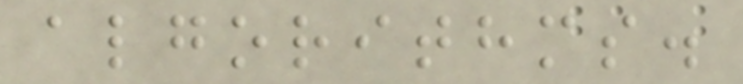algorithms.
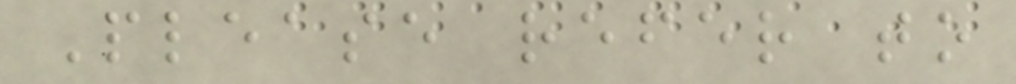Please refer to
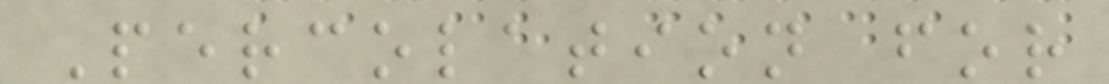Percolation for
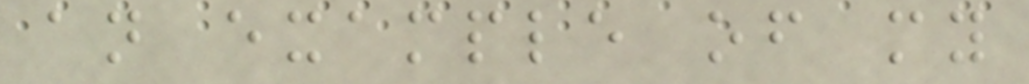an example of my
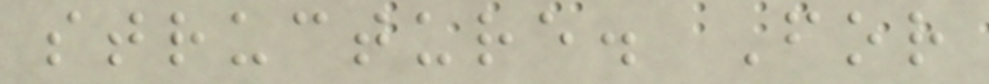structure. For
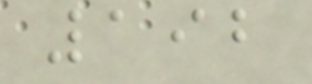192
